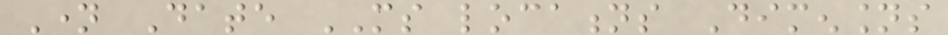Name Date MS locations Dimensions
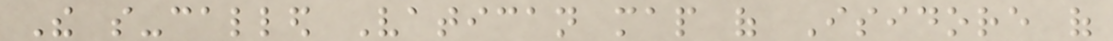The so-called Vatican map of Isidore of
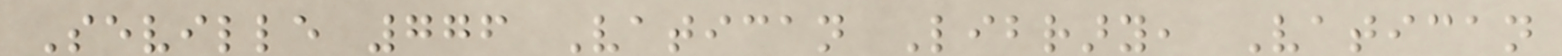Seville 776 Vatican Library, Vatican
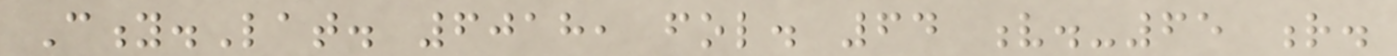City.Lat. 6018, fol. 64 v.-65 r.
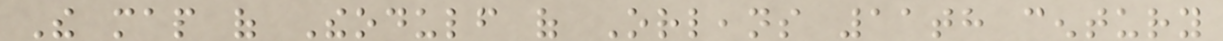The map of Theodulf of Orleans 11th century
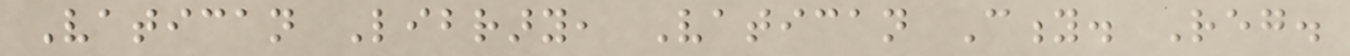Vatican Library, Vatican City. Reg.
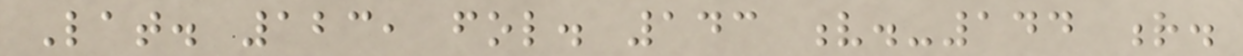Lat. 123, fol. 143 v.-144 r.
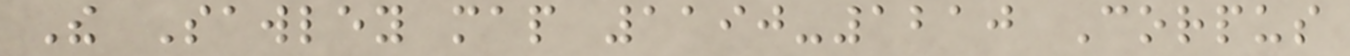The Sawley map 1190-1210 Corpus
